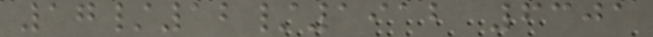17/12/1912 6301
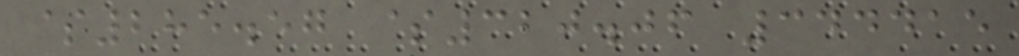$285.57 $320.06 344415
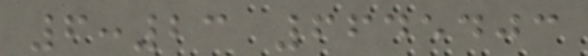6:23 6645403
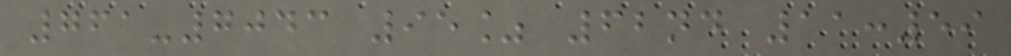761-7043 95% 62nd 11:59
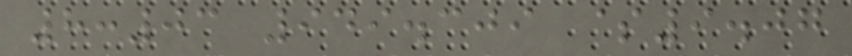8:03 949.309 $9.07
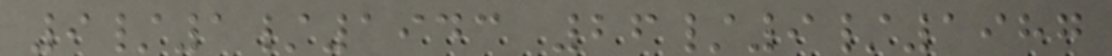9/1/1943 26/9/1987
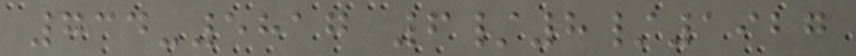734-5817 6/8/1927
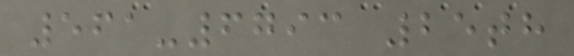561-6793 25th
